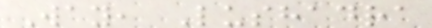Way, Lushadra
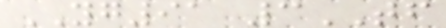YG91 3TF
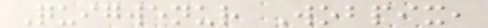Quigwenur Wobpix,
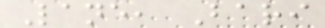Lane, Bari
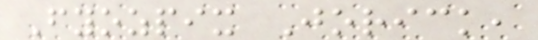Fyozpix Jorick,
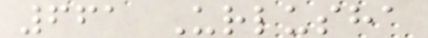661 Urlusha
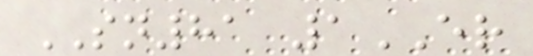SN81 1ER
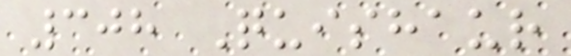308 Quishaur
